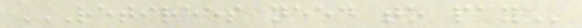RETIREES NEED TO PAY
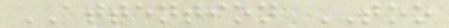ATTENTION TOO
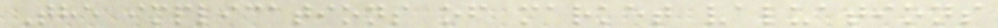The implications of market valuations
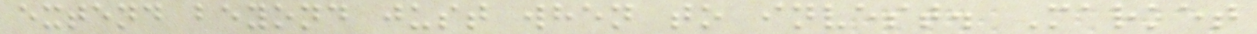extend beyond just when to invest. Market
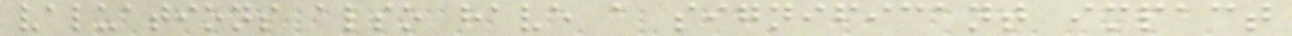valuations also have a significant impact
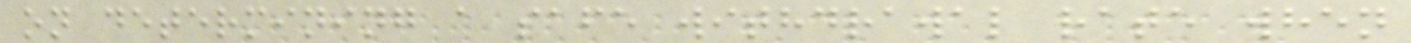on determining a safe withdrawal rate when
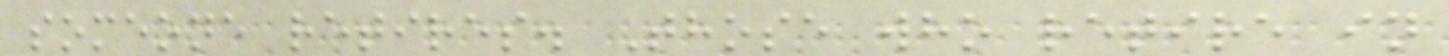someone retires. Those who retire in
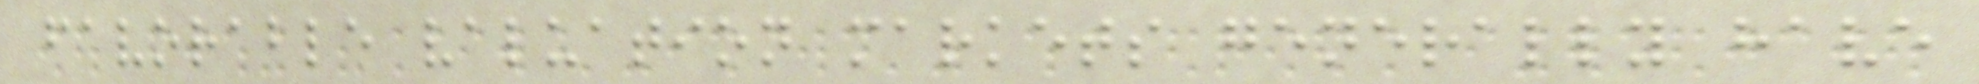favorable valuation markets generally have
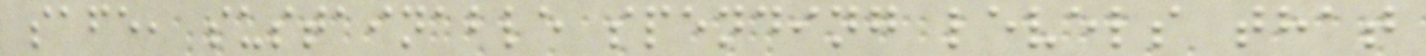safe, sustainable spending levels that
